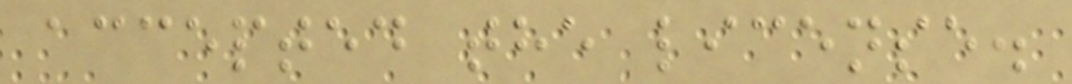accepted the license.
